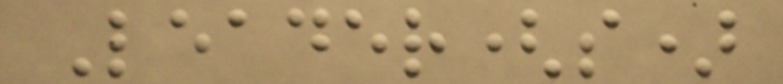Leader(s)
